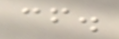cf.
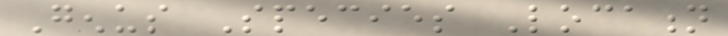Genus Species Location
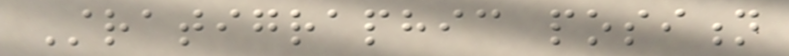Stratigraphic position
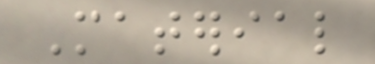Material
